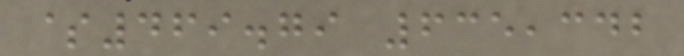$469.79 635,342
